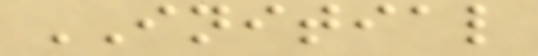INITIAL
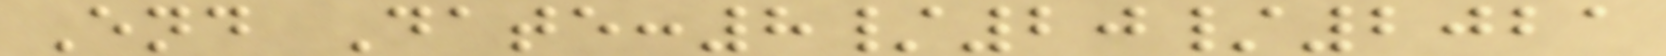End Date:8/20/2021
